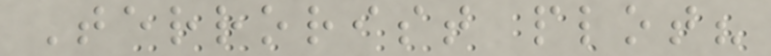Terrorist plot?
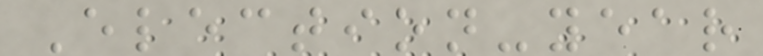Election-year
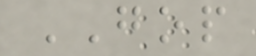GOP
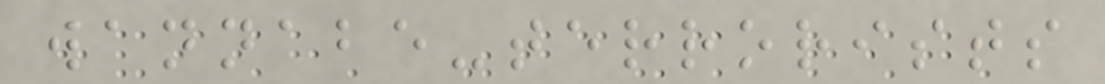wannabe-terrorists
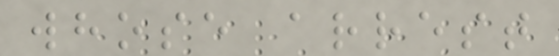whose arrest
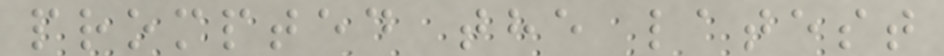prompted the latest
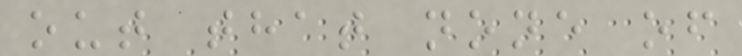out that none of
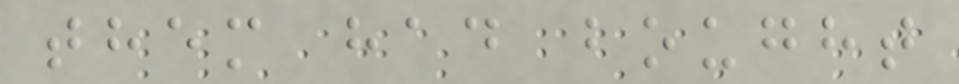them had bought
